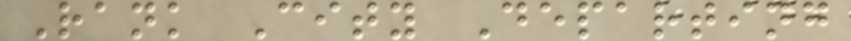Rank City Departing
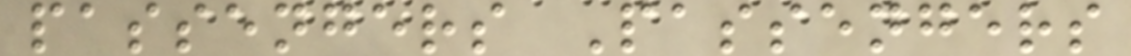passengers Passengers
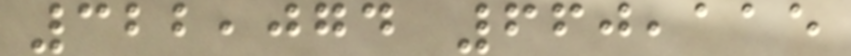322,074 660,115
